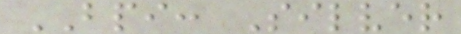BPI: Silver
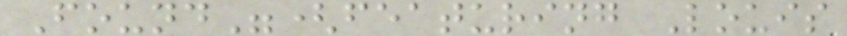Found"(featuring Louis
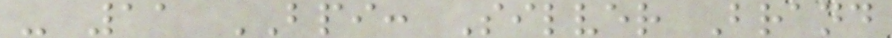- 11 BPI: Silver Brand
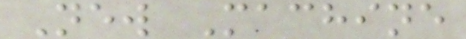New Machine
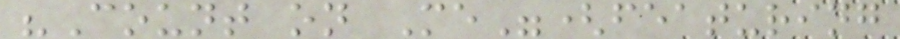"Count on Me"(featuring
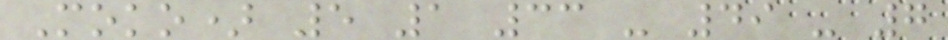Moko) 5 1 33 - 49 - 7
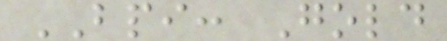BPI: Gold
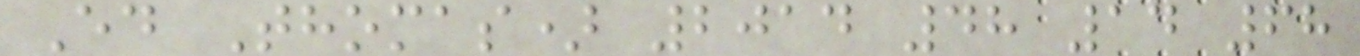Ed Thomas) 2014 48 14 68
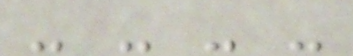- - - -
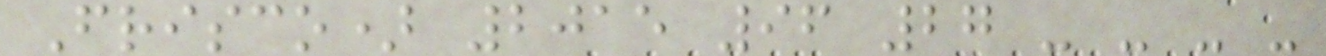Frisco) 2015 96 27 - - - -
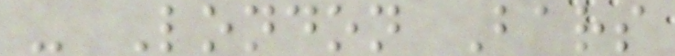- London Bars
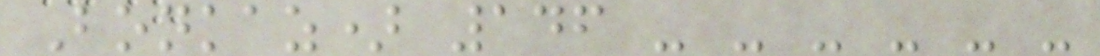Bonkaz) 146 - - - - - -
